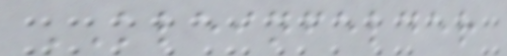KLEINFELDER
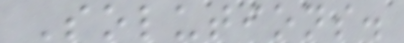Solutions.
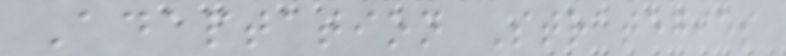Adaptation Strategies
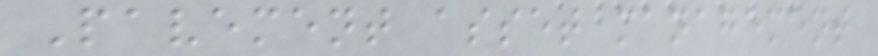Pavement asset management
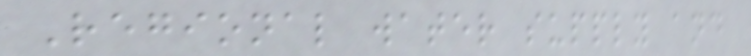Regional water supply and
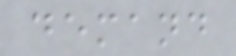demand
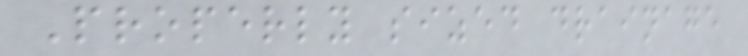Properly sized drainage
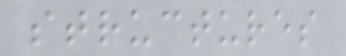structures
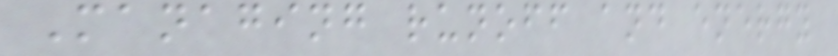Managing runoff and energy
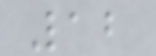12
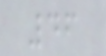46
